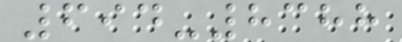694-8388
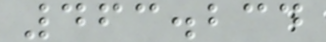463.234
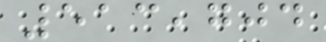513,704
